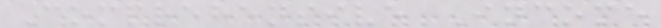Comprehensive Income
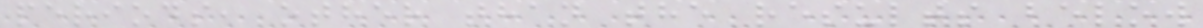periods, other than the results below
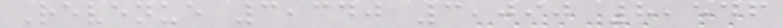Revenue 3,340 3,090 8,546
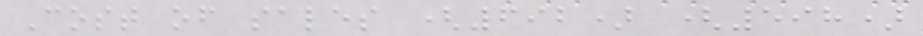Cost of sales (692) (598)
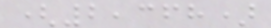(2,368)
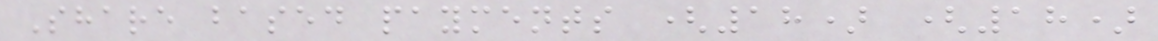Share based payments (18) (18)
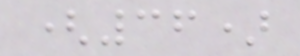(36)
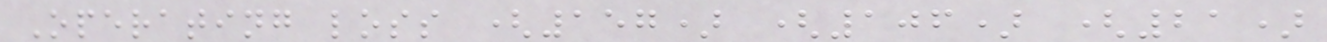Operating loss (157) (106) (21)
